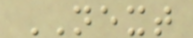NEXT
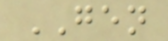GEN
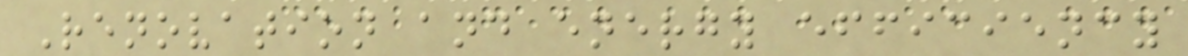Renovation and energy efficiency
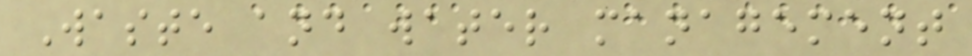Waste and water management
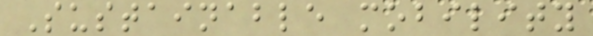Sustainable mobility
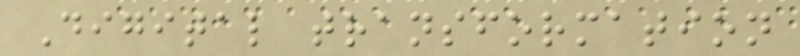Digital transformation
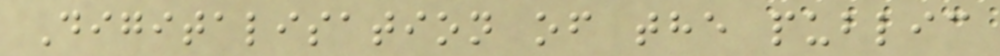Digitalisation of the public
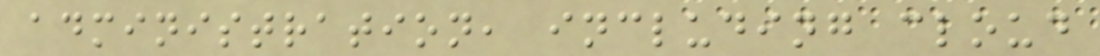administration, including cloud
